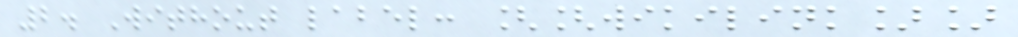2. Without label: [[wikilink]]
